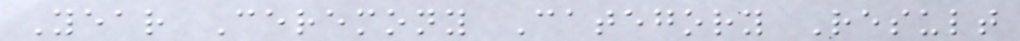Year Ceremony Category Result
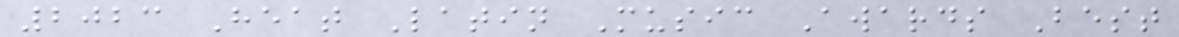2023 Heat Latin Music Awards Best
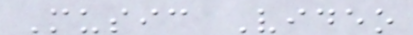Music Video
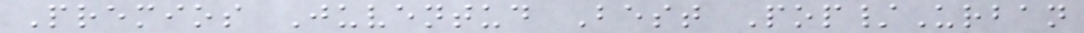Premios Juventud Best Pop/Urban
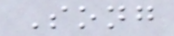Song
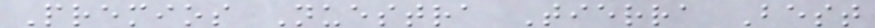Premios Nuestra Tierra Best
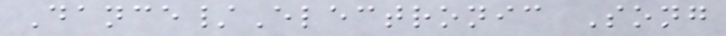Dance/Electronic Song
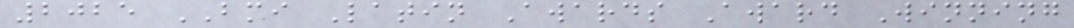2025 BMI Latin Awards Award Winning
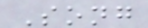Song
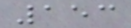153
